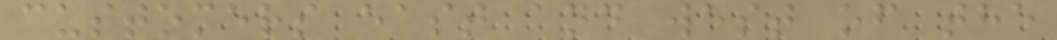customers east and west of the
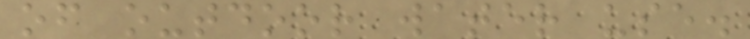of outdoor water use.
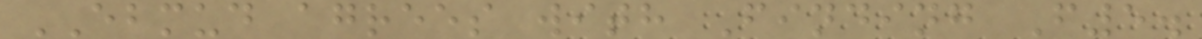EBMUD agrees with Finding F5.
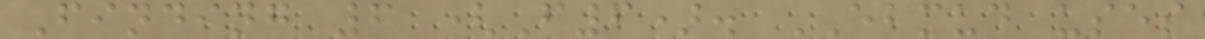Finding 6 (F6). EBMUD uses
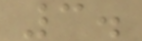3.
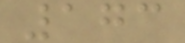173
